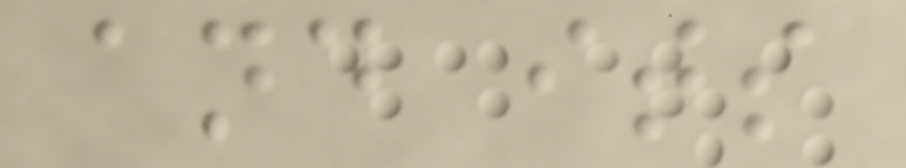and its
